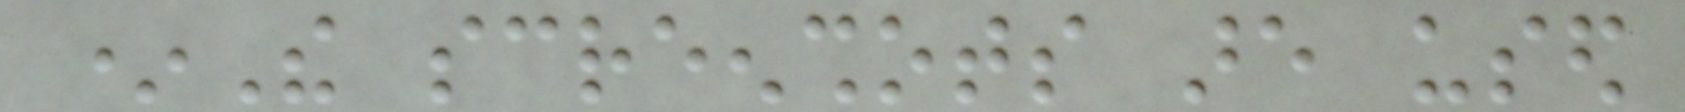*The screenshots are used
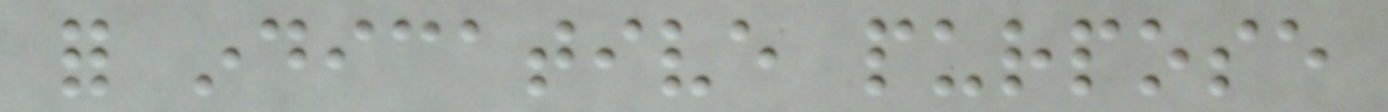for indicative purpose
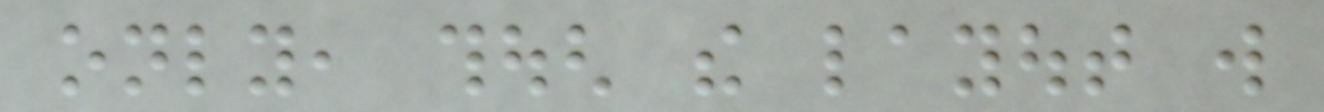only, though the layout will
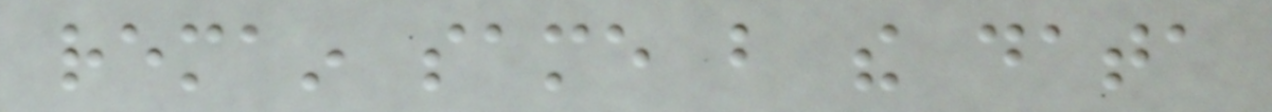remain same but the data
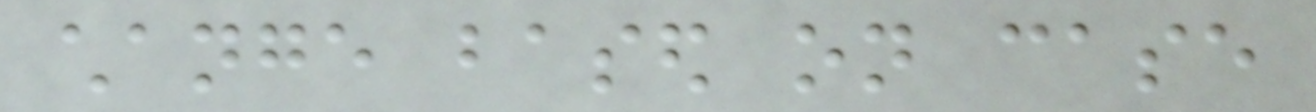change based on case
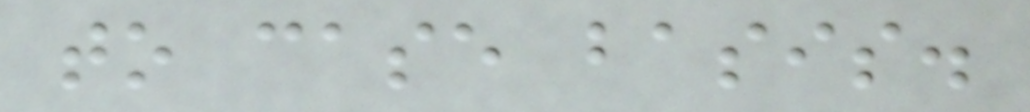to case basis.
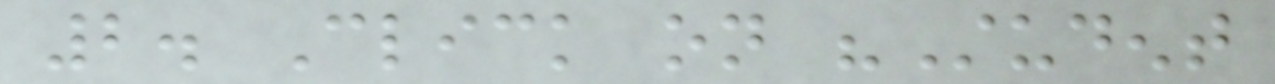2. Click on "Student
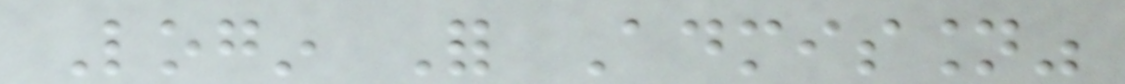Login For Admission"
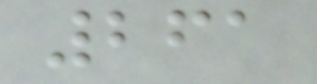261
